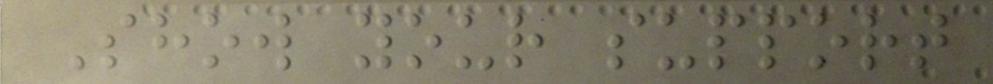Show your support
